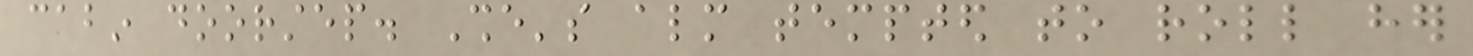cabin doorstep. She's almost tempted to roll her
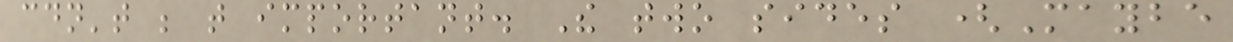couldn't be that important. The two sides (Maybe
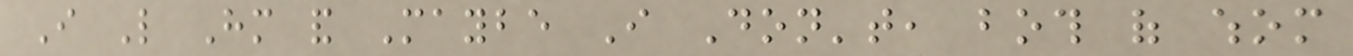I Like Him and Maybe I Don't, both of whom
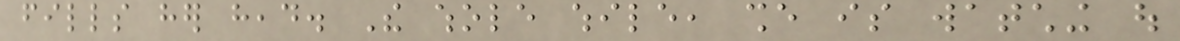fills her head. The whole while, she is watching out
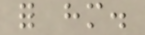for him.
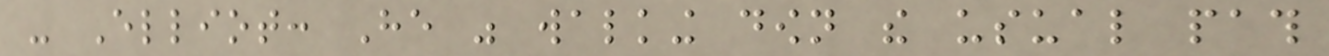- Elliot: He was walking down the usual path
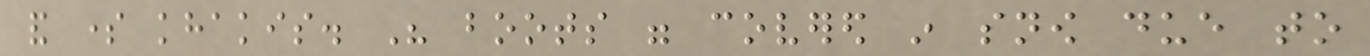and some khakis. His boots were covered in snow due to
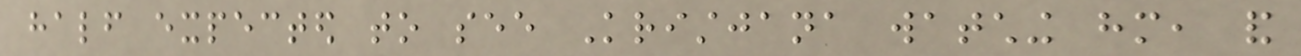half expected to see Kristjana watching him, and
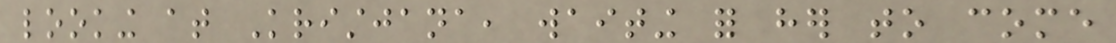looking at Kristjana, waiting for her to come
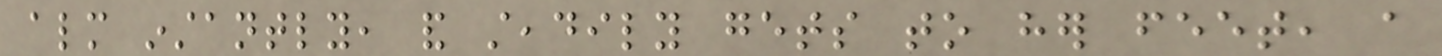almost instantly, and steadily gets to her feet, a
